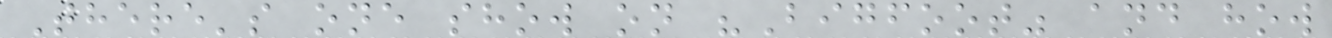There's one show on "Bigfoot" and how
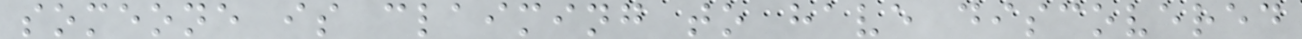someone is claiming to have discovered
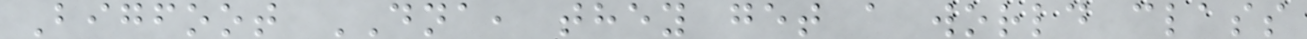Bigfoot DNA, they get a world class
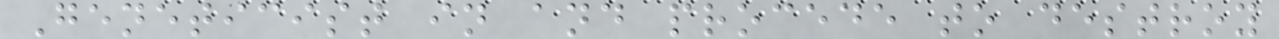Geneticist in and procede to destroy
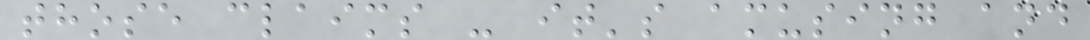those claims - it's amusing and
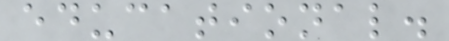educational.
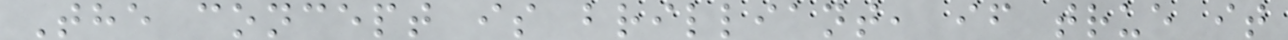The concept is brilliant, if true it
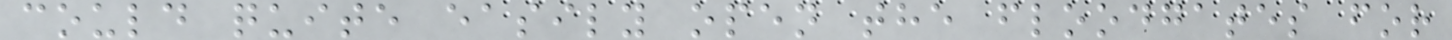could quite easily open the floodgates for
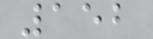152
